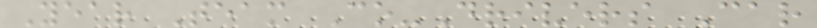Year Team Co-Drivers Car
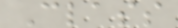Class
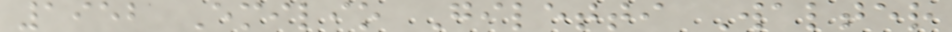1952 Emilio Giletti Walter
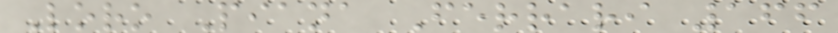Loro Piana Ferrari 166
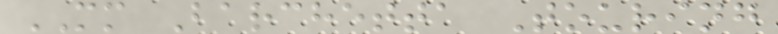MM Barchetta Touring
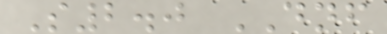S2.0 DNF
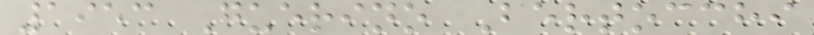1953 Guerino Bertocchi
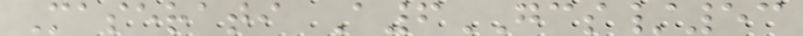Maserati A6GCS/53
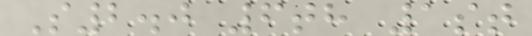S2.0 6th 1st
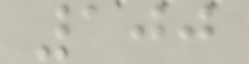100
